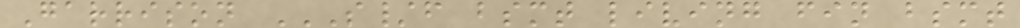Garrison S/F BSMT LIVING FIN BSMT
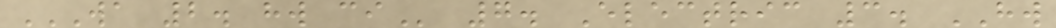WA 2. HW CI 7. Electric 3. HW
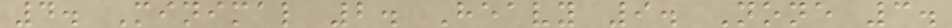4. Minimal 2. Heavy 9. None 3.
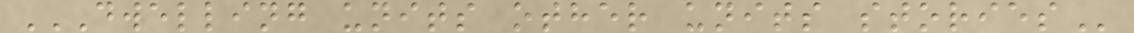DWELLING UNITS OTHER UNITS STORIES
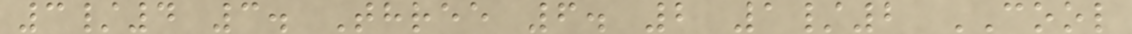3/4 3. Three 6. 2 1/2 COOL
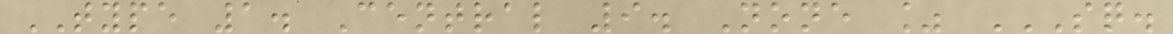TYPE 1. Central 9. None % SQ.
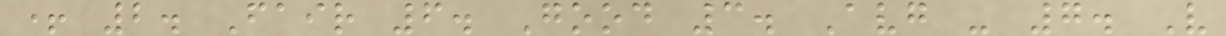+ 2. Fair 6. Good 3. Avg - 7. V
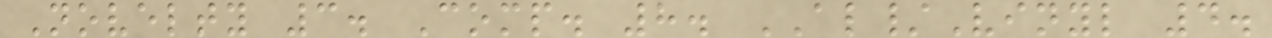Novelty 3. Comp. 8. AL/Vinyl 4.
